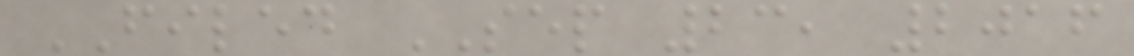FILED SEP 23, 2016
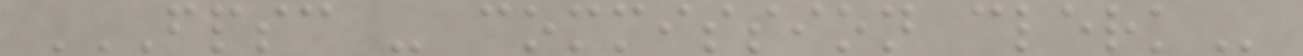FPSC - COMMISSION CLERK
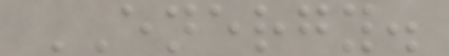ENERGY.
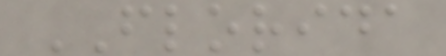FLORIDA
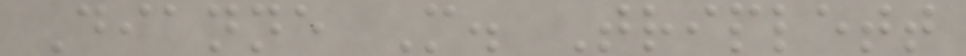Dianne M. Triplett
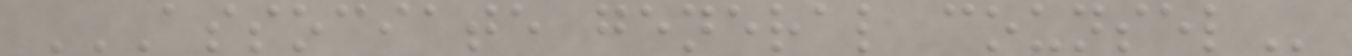ASSOCIATE GENERAL COUNSEL
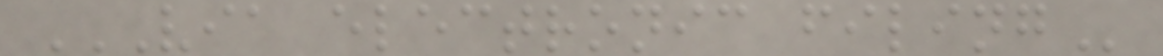VIA ELECTRONIC FILING
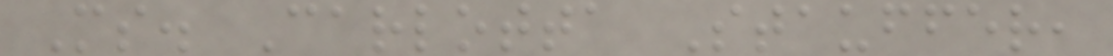Ms. Carlotta Stauffer,
